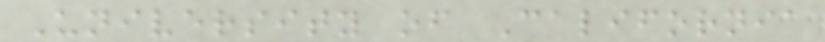University of California
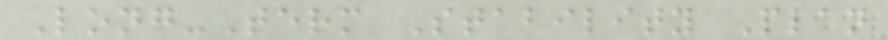Long-Term Stability Plan
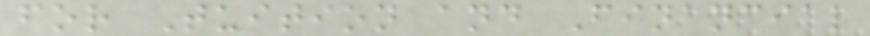for Tuition and Financial
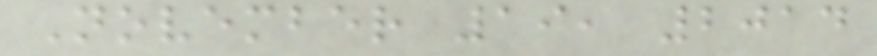November 19, 2014
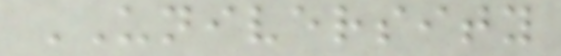UNIVERSITY
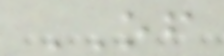OF
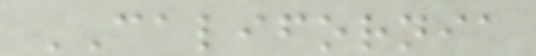CALIFORNIA
